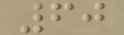60
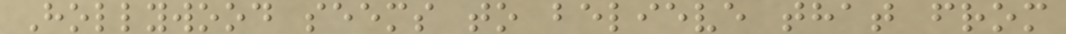Hollywood seems to believe that from
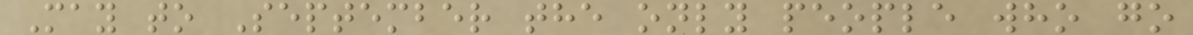May to September the only people who go
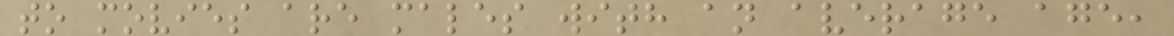to movies are males with an average age,
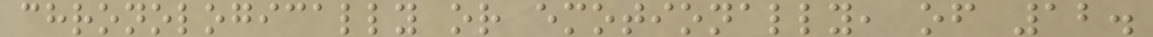chronologically or emotionally, of 12.
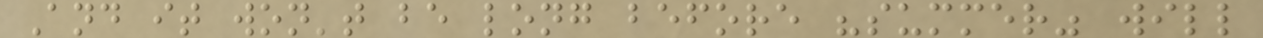And it won't be long before "summer" will
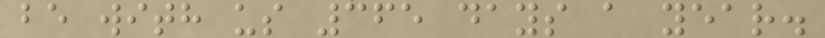be with us 365 days a year.
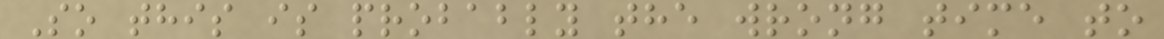So this is probably the wrong time to
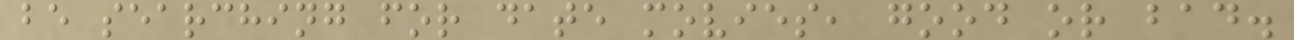be searching for date movies, good or bad.
